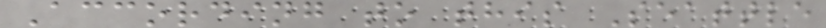According to this Seattle
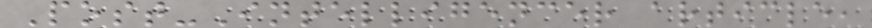Post-Intelligencer article,
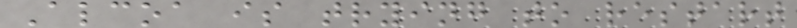Alcoa is trying to restart
